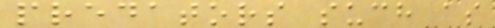predators such as
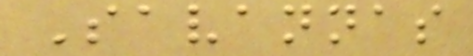Savannas
